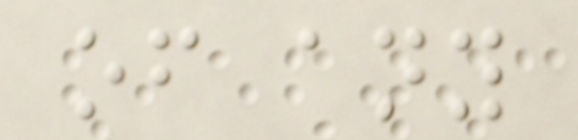of any
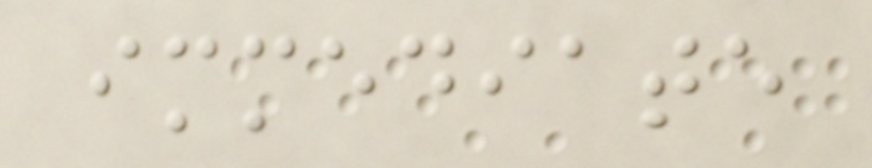immediate
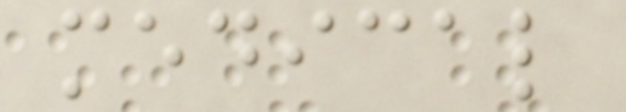medical
